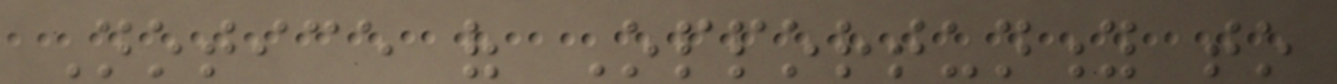Notice of Opportunity to
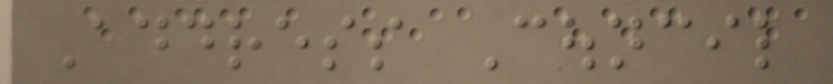Address Council
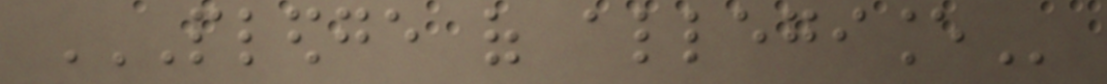PLEDGE OF ALLEGIANCE
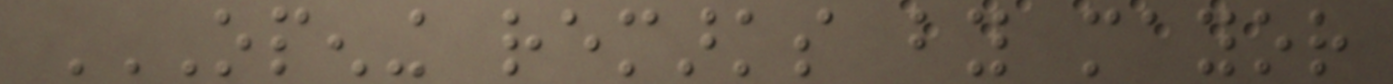OPENING REMARKS BY MAYOR
